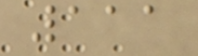111
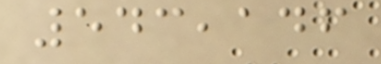543,146
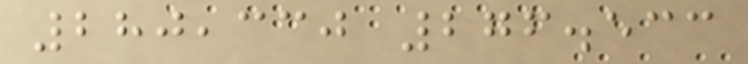280,330 276.533
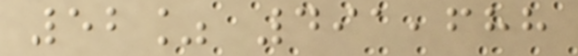52% 491,688
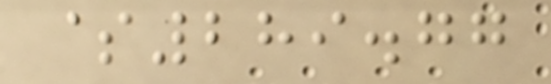$289.77
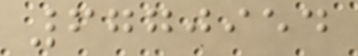6770954
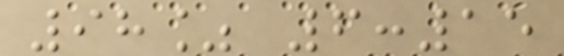98% 6:15
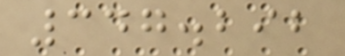347.292
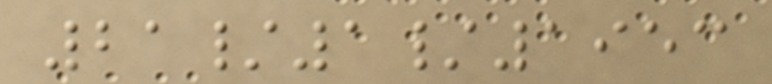21/1/1953
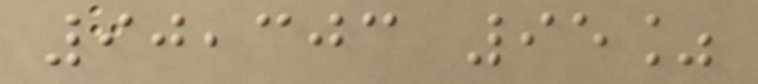90,303 95%
